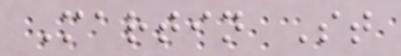Martin St
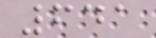641
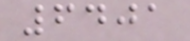6401
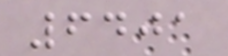6401
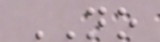NO
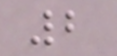2
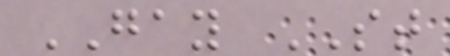GAY ST
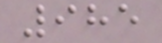985
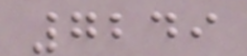7249
